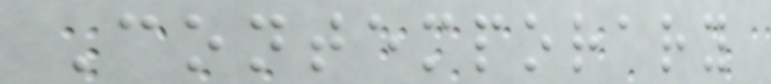Contemporary
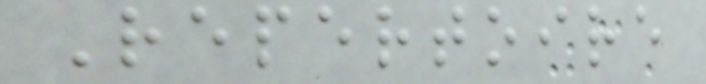Repertoire
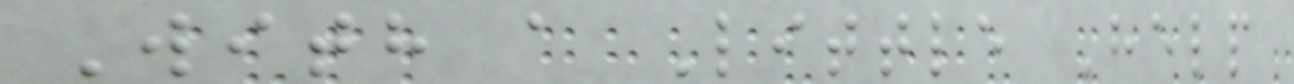With a Little Help
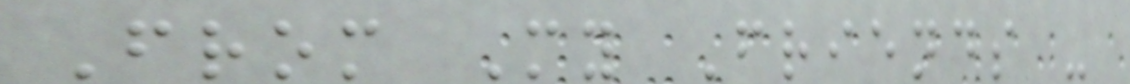From My Friends -
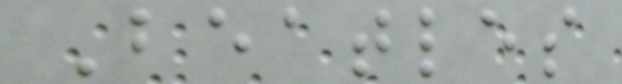Beatles
